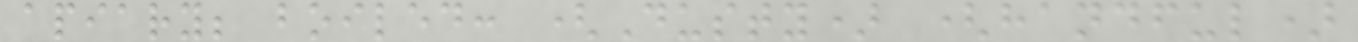apiary; boiled: (Dusty) (handful)
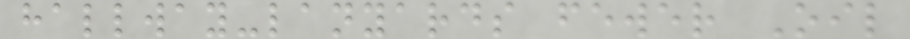hallway-lanyards fewer Oil
